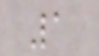1
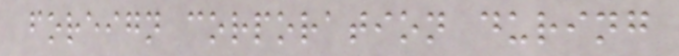foreign corporation during
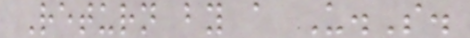Return by a U.S.
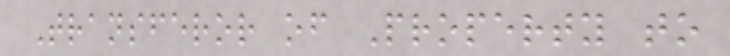Transferor of Property to
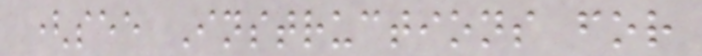(see Instructions for
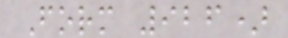Form 926)
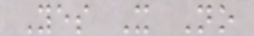Yes X No
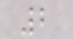2
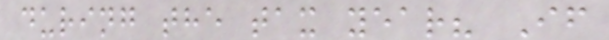during the tax year? If
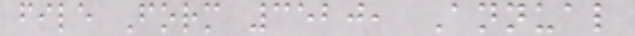file Form 3520, Annual
